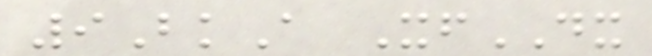9BkA XfDX
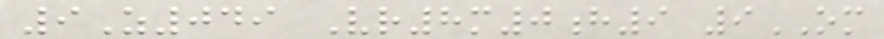9Z049 Vr8m0h9 9OM
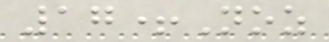17+Noz
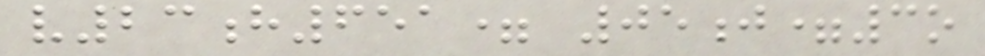v23h651= 05j=3o
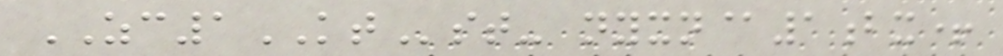ZC1KTst- nyxn@1bx+
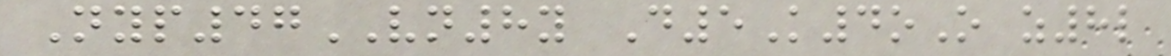Nyp47VN8y D5K4oO z8l
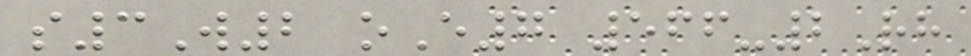s3W2 oE7 566-2Rh
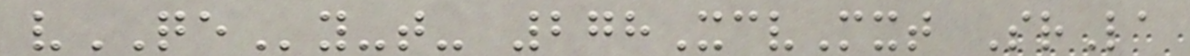vQEy-t- 278XcvMxt SrLa
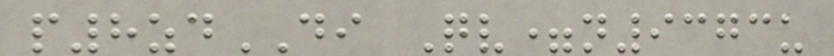p8zdDI Qv=n9373u
